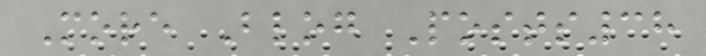More Blog Posts38
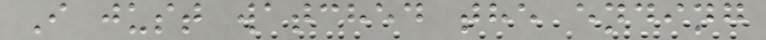I just watched the ending
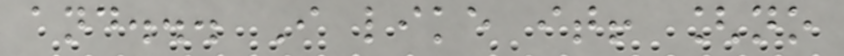and... I like it! [no
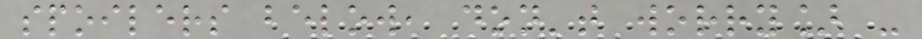spoilers below, don't worry] -
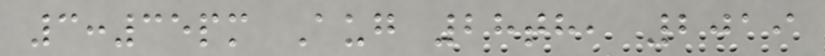3:35pm Aug 28th, 2019
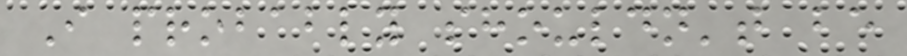I probably shouldn't be
